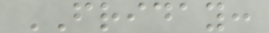FRIDAY:
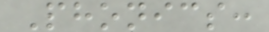Phonics:
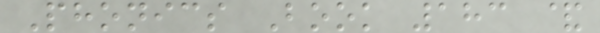Phonics Book 183 &
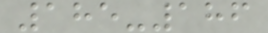185-186
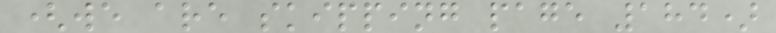(we are skipping page 184)
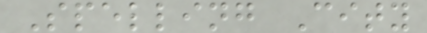Spelling City
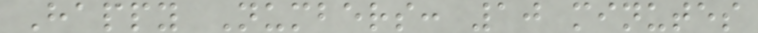Happy Numbers: 10 minutes
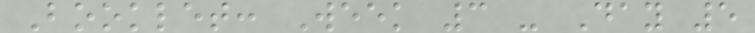Booklet: Week 3 - Day 5
